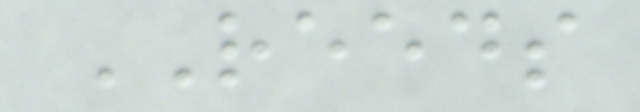REEDS
